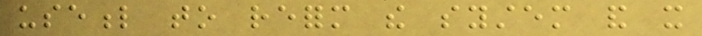useful to reform the system and it
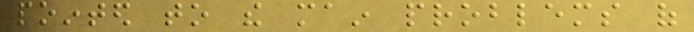pointed to the main problems of
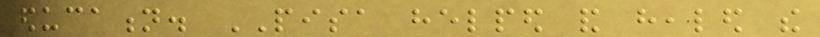education. PISA helped and healed the
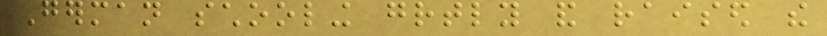German schooling greatly and raised the
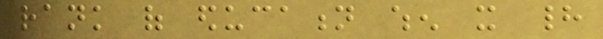rank of education when it had
